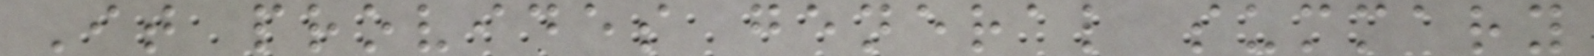It provides general summary
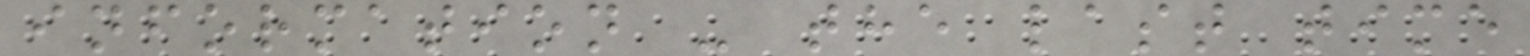information - the last time
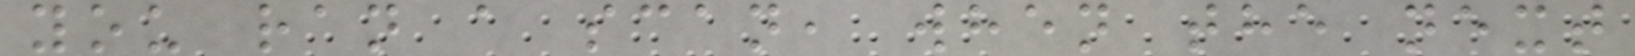you ran a scan, when the next
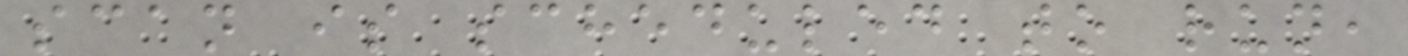scan is scheduled to run,
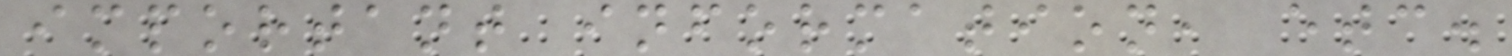important information, etc.
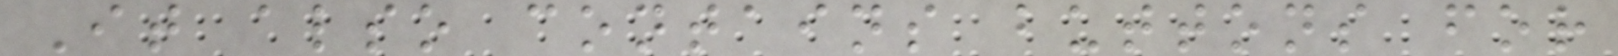It also contains buttons for
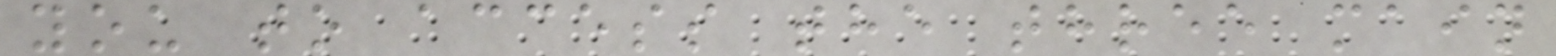you to access the three main
